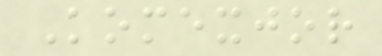Komexjor
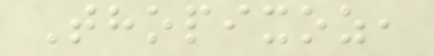Thopixoz,
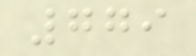779
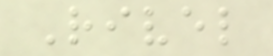Rivel
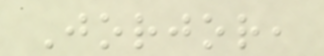Jorjor,
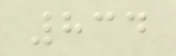834
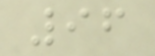96
